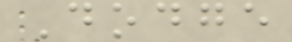Dodge
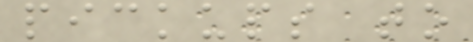pickups to
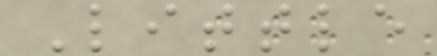Little
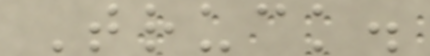Truck.
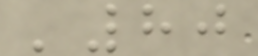'80
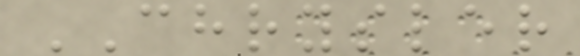CHRYSLER
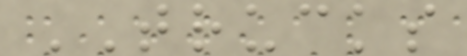TRUCKS
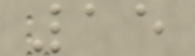15
